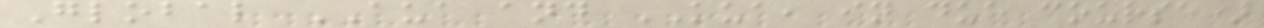Global AUA and KUA, in due course)
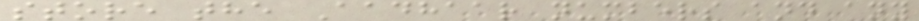store the Aadhaar numbers and any
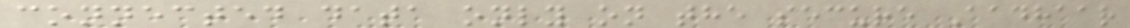connected data only on the secure Aadhaar
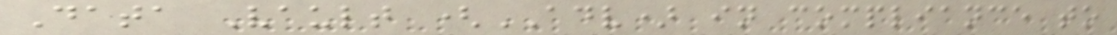Data Vault (ADV) in compliance to
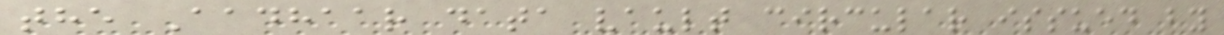the Aadhaar data vault circular issued by
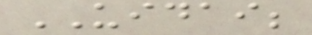UIDAI;
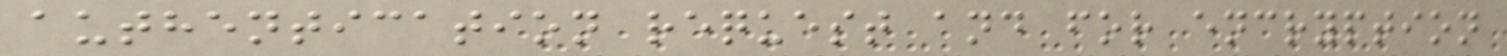authentication request and for encryption
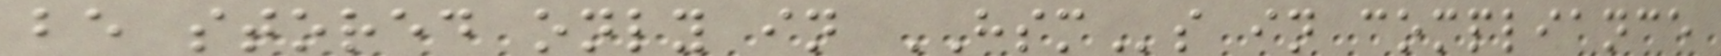be stored only in HSMs in compliance
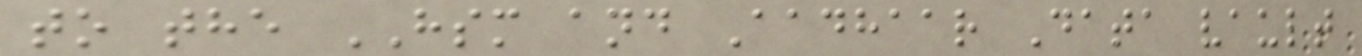to the HSM and Aadhaar Data vault
